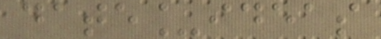date_ideas
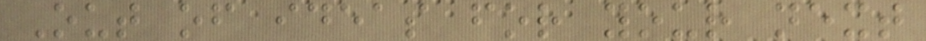Out of ideas for your next
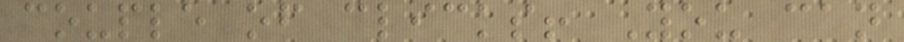couple of clicks! You can
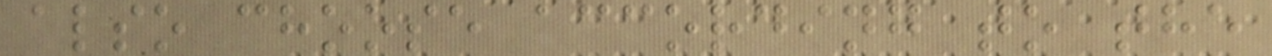also choose according to the
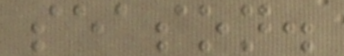season.
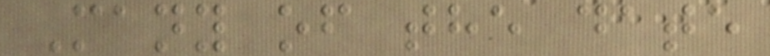Many of the date
